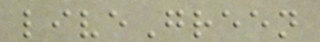liveGreen
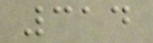314
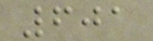601
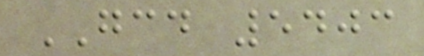GCD 5403
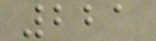221
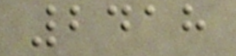2418
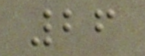26
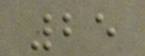25
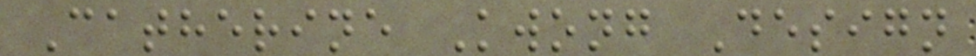Catherine Kwong Design
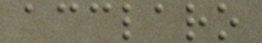acclaro
